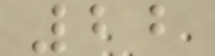22
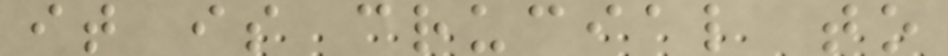it is crucial to
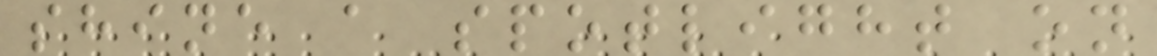shine a spotlight on
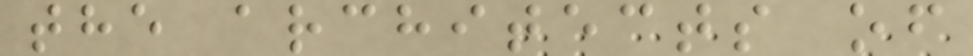the architects of
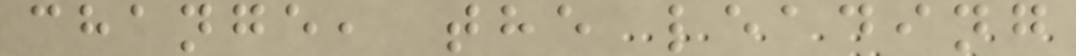change, the leading
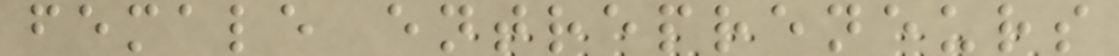female entrepreneurs
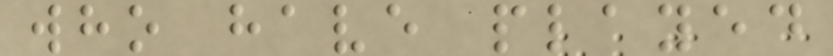who have played
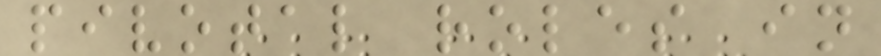pivotal roles in
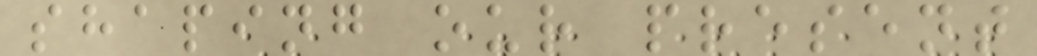shaping our present
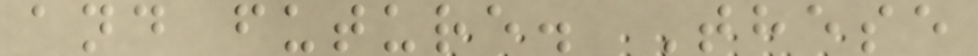and future. These
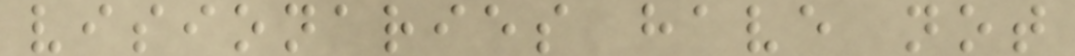visionaries have not
